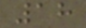18
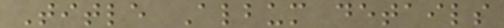Title Album details
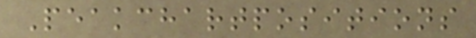Peakchartpositions
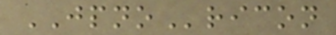JPNOricon
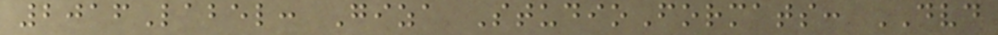2016Label: Giza StudioFormats: DVD
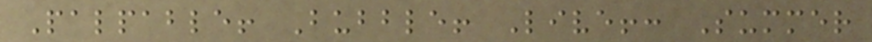Palpable! Bubble! Live!: Summer
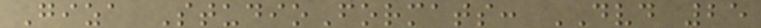Giza StudioFormats: DVD 25
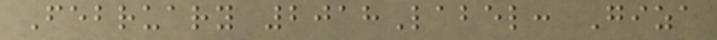February 2018Label: Giza
